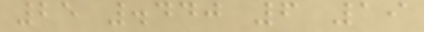25 .440 6 19
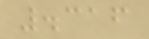.316
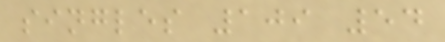singles 109 54
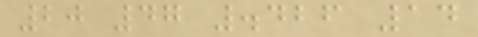20 47 .426 14
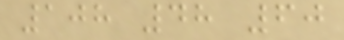108 48 60
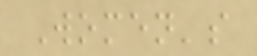Women's
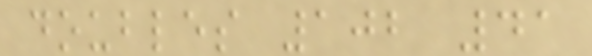doubles 102 41
